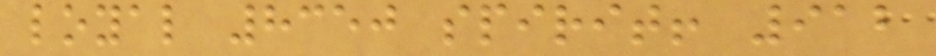loyal 8350 spirit! 912
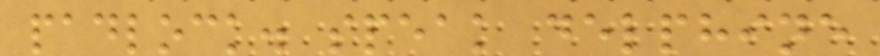padlock. speak delphine
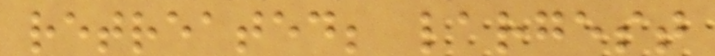retreated; largest
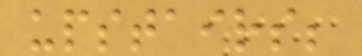upstairs;
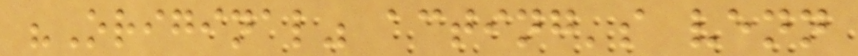"Original" acting's venn
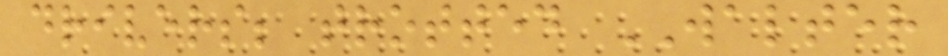drivers; trotted WALTER
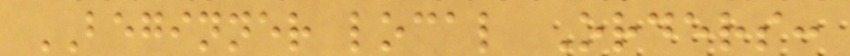BEGINNER local Orders:
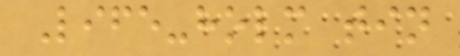Life-holm tin
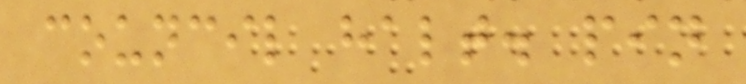council halt. pin
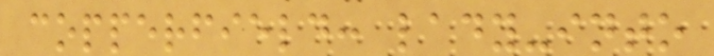copperfield: lady-into
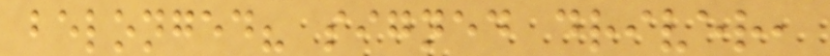belonged? signed driver,
